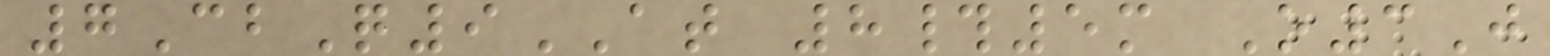7CbQ9AT 8#5m O3J
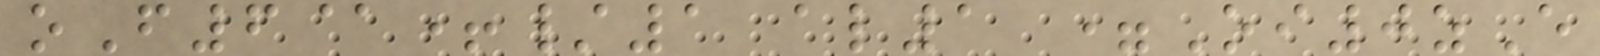oF6@+/1 al1 =Oi0zE
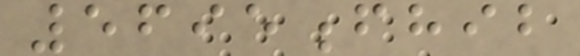5695fhib
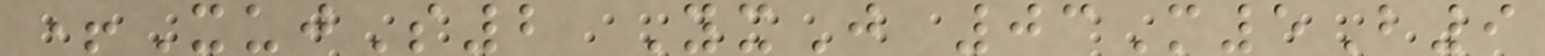+XujS2 YxJ 03M5B9
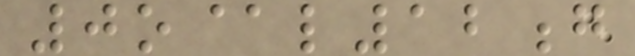0o@l12g
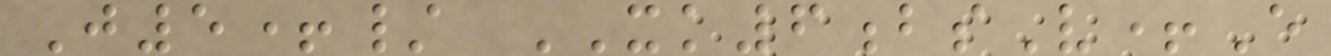J5+/ XK6bsV+E
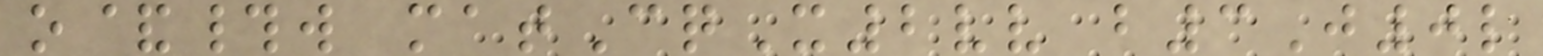o&#w matCqX2vv b3J0l
